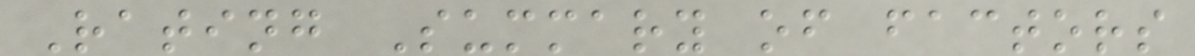Rating Summary of factors
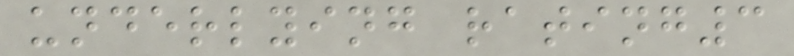underlying rating3
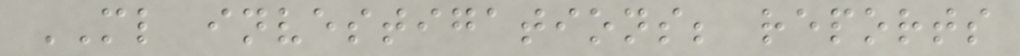ML investigations; reports
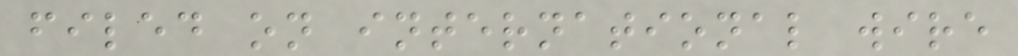filed on international wire
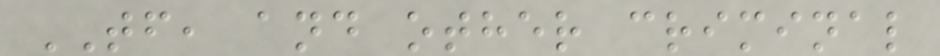TF, and other criminal
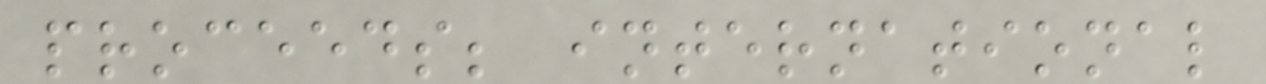proceeds; international
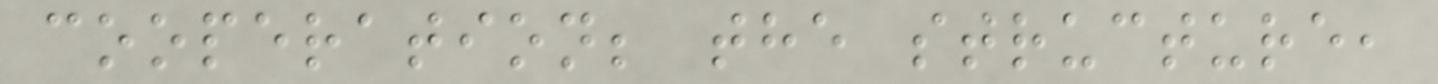cooperation; the structure,
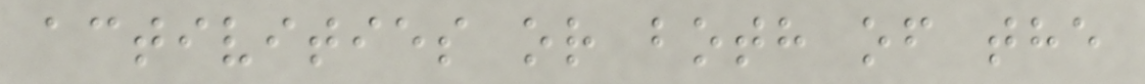activities or both of the
